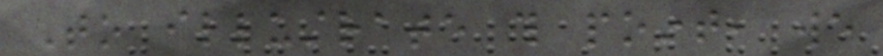To illustrate this point, we
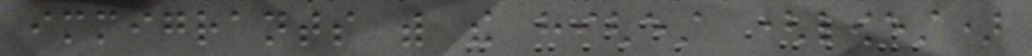immigrants with the highest (lowest)
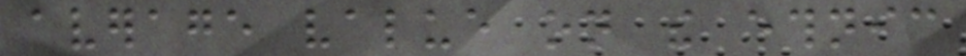average value on the ethnic
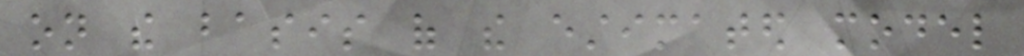on the basis of the estimated model
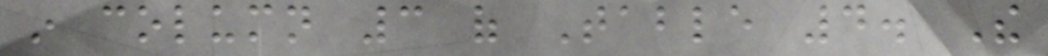in column 3 of Table 4. The
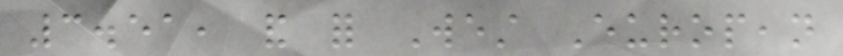3.51, and for West European
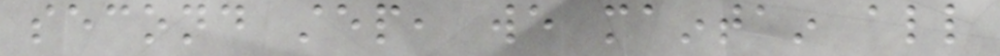second step, we maintain all
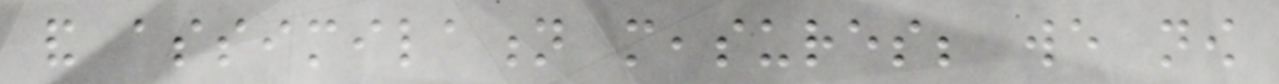and assimilation measures; we now
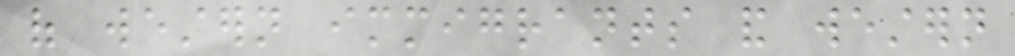of western immigrants and western
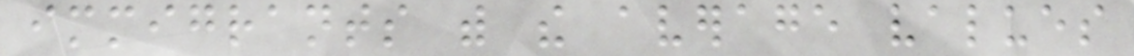immigrants with the average values
